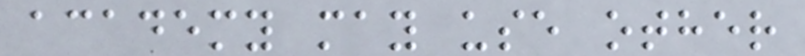academy may use other
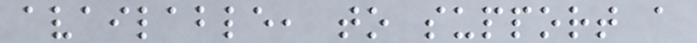available, to support a
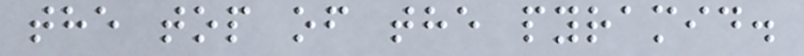the top of the pyramid.
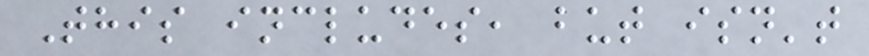This includes, but isn't
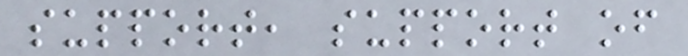support, support of
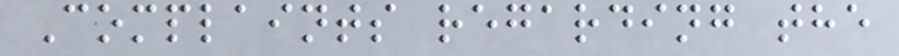Complaints regarding the
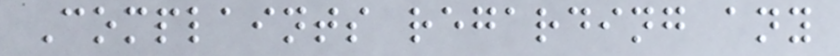Complaints regarding any
